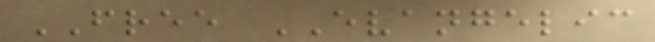FREE EVANGELIC
